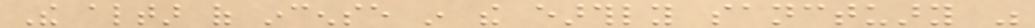The altar of incense in the earthly sanctuary was
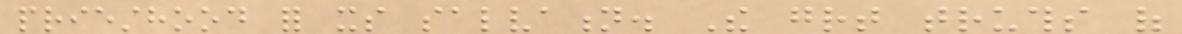priesthood for its salvation. The great truths of
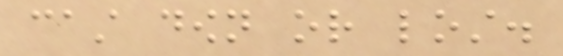cast down or lost.
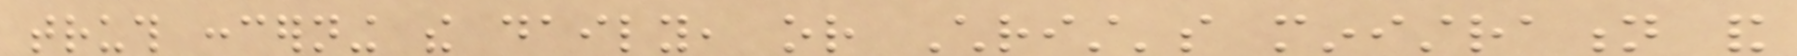truth concerning the daily, or Christ's ministration and
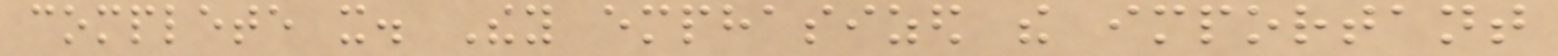complete it. They emphasized the important
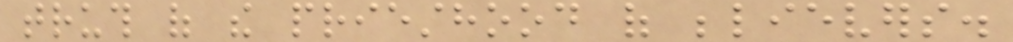truth of the priesthood of believers.
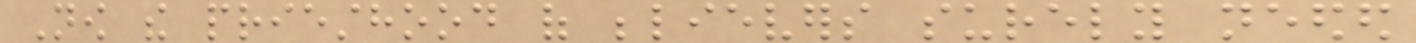Now the priesthood of believers surely needed
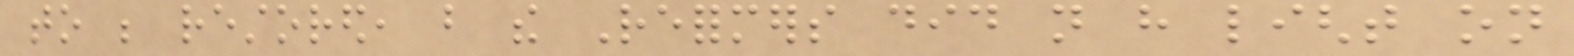to be restored, but the Reformers did not have light on
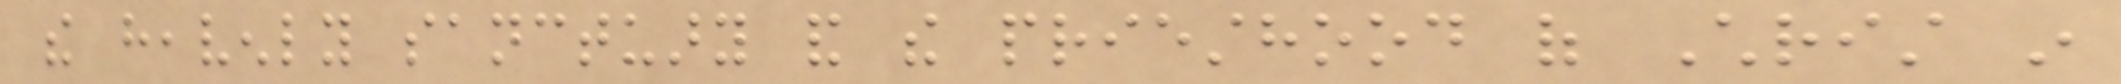the heavenly sanctuary and the priesthood of Christ in
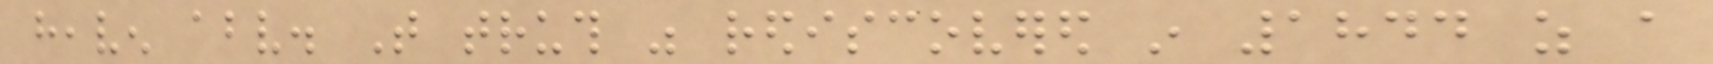heaven above. That truth was rediscovered in 1844 as a
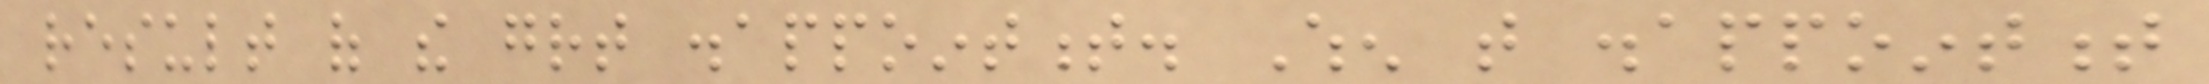result of the great disappointment. When that disappointment
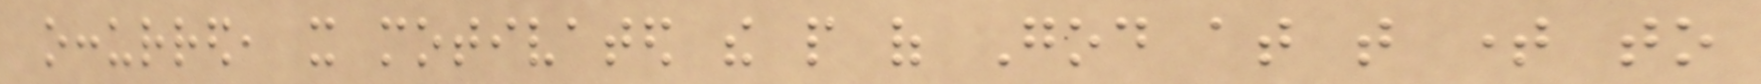occurred, it motivated the people of God at that time to
